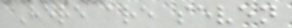Here are seven
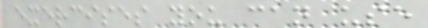exercises you can use
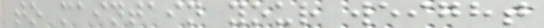to maintain your weight
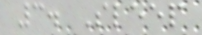3. Sleep
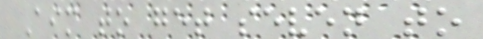Aim to get seven to
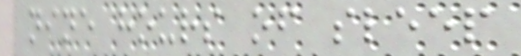nine hours of sleep
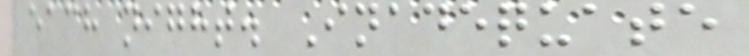each night. Inadequate
